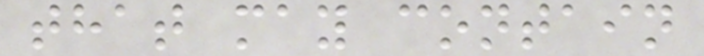that may contain
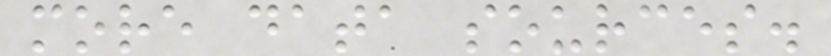more data sources.
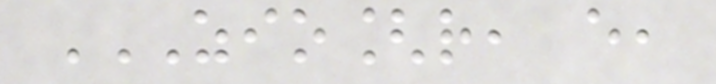ZIO[R, E,
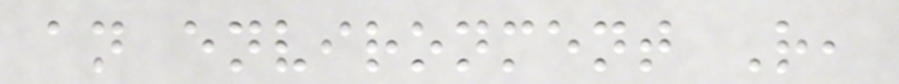an environment R,
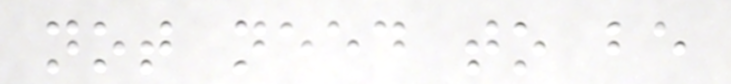not need to be
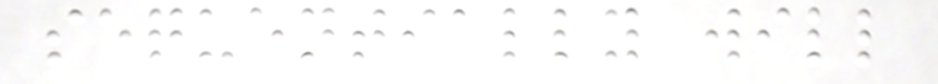sequentially will
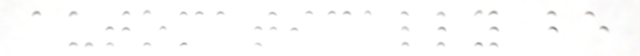automatically be
